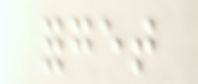forget
